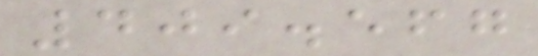409.567
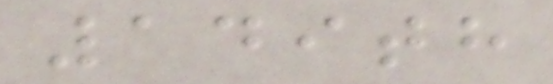149th
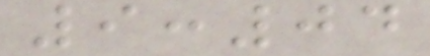9:04
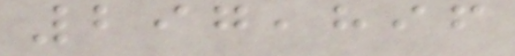297,896
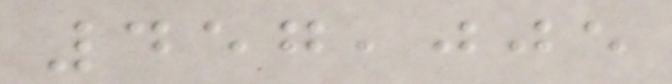457,005
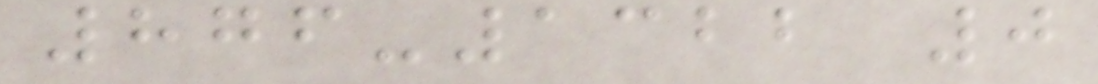876-1322 0
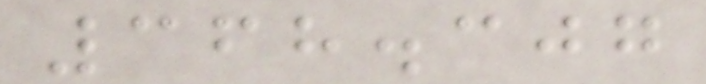368.307
